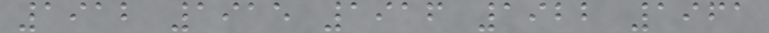1912 1915 1916 1922 1961
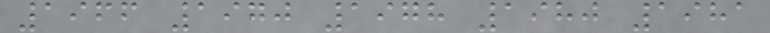1966 1970 1978 1980 1981
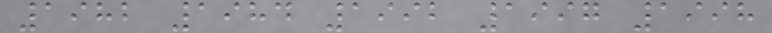1982 1984 1992 1997 1998
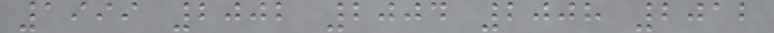1999 2002 2004 2008 2012
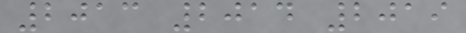2013 2014 2019
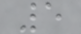5
